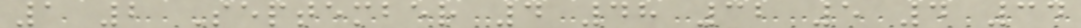1 2 September 4 48 32 5 4 34
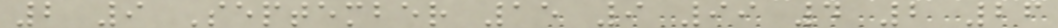2 9 September 15 9 99 4 2 26
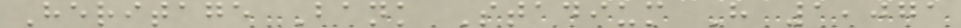Heritage Bank Stadium H 1,071
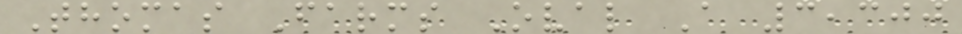Thomas Farms Oval A 3,300
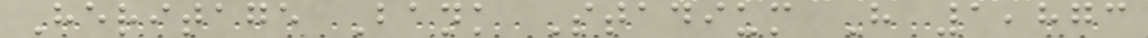Heritage Bank Stadium H 1,873
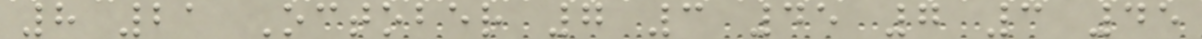8 21 October 7 3 45 7 3 45
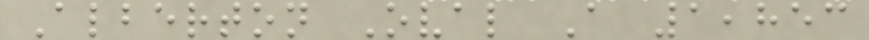Alberton Oval A 1,853
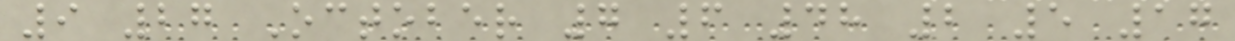9 27 October 7 6 48 2 5 17
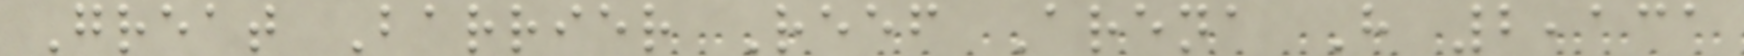Great Barrier Reef Arena H 2,131
